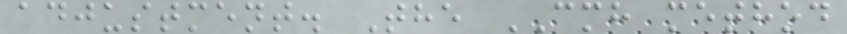adjustment. The CMH method
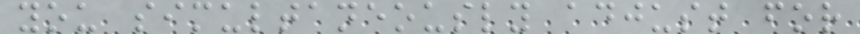you simultaneously adjust for
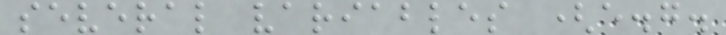several variables (e.g.
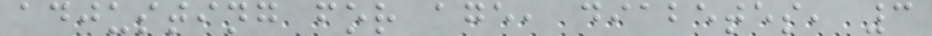adjusting for age, diabetes, 3
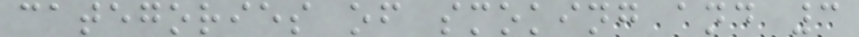categories of smoking and 3
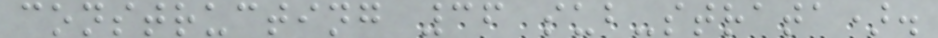constructing 36 sub-strata).
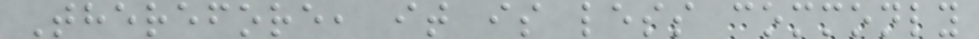Therefore, it is less commonly
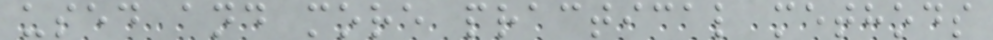used and more practical methods
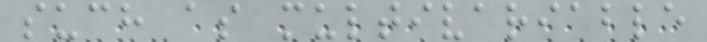such as multivariable
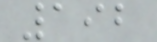192
